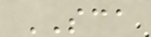SCA
